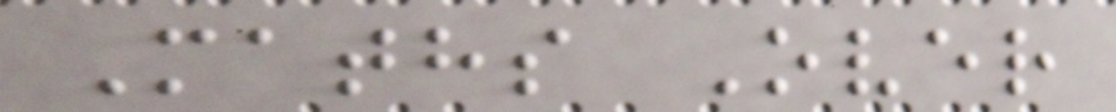Maths Over
